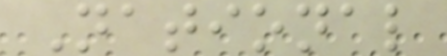National
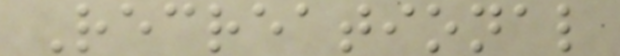Recreational
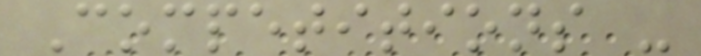Competitions -
